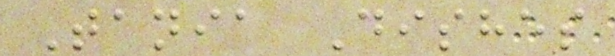Tania Dishes
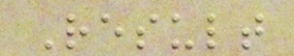Result
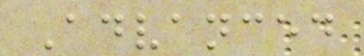Advanced
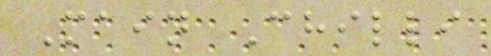Main Chilli
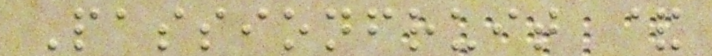Passionfruit &
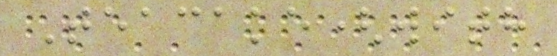Teacake(with
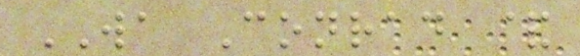WA Conrad &
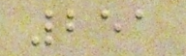251
